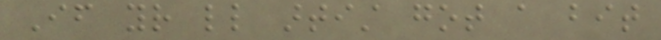If your little artist got a bit
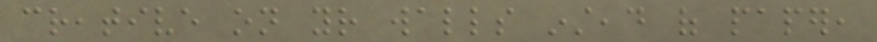creative on your walls instead of paper,
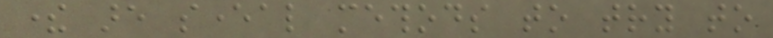there are several methods to try to
